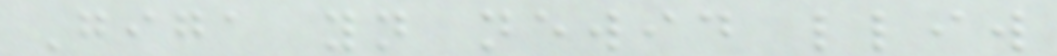Giga yn newid lliw
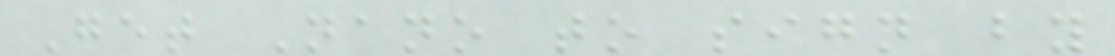Get Nano to sign by
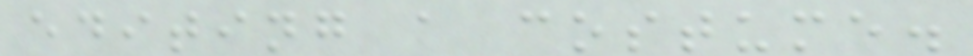editing a costume.
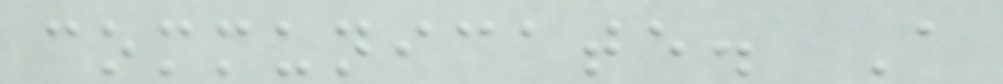communicate. A
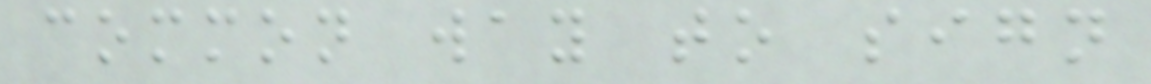common way to sign
